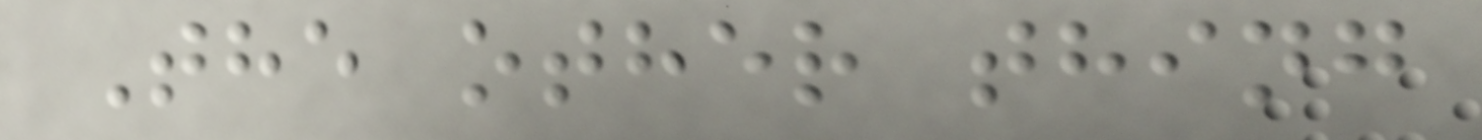The other thing
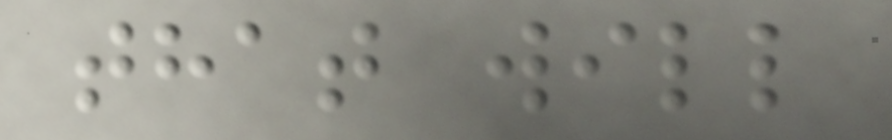that will
